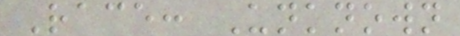Race: Unknown
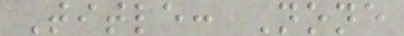Title: None
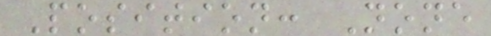Position: None
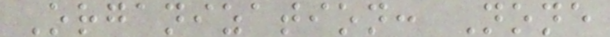Organization: None
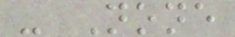- None
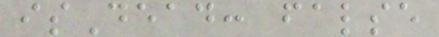isDead: false
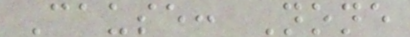Cause: None
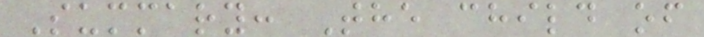Summary: The child of
